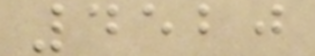4520
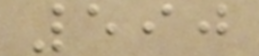590
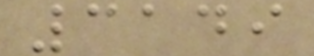3149
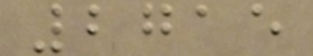2715
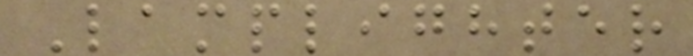Lamplighter
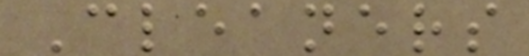Cleaners
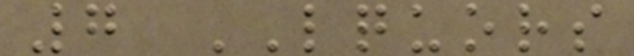7 LQUORS
